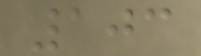103
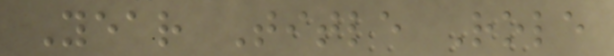Year Title Role
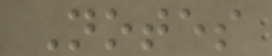Notes
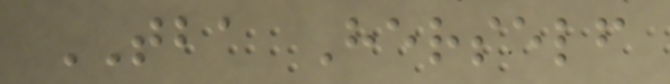TBA Herself
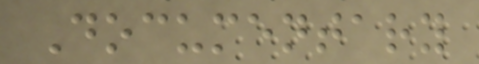Documentary
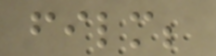film;
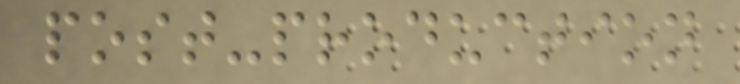post-production
